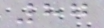87
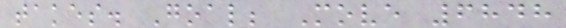takes. Goal; Move 6848
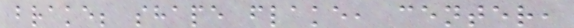brake; shape flake, center,
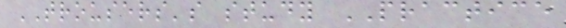TROUSERS's study PRACTICE
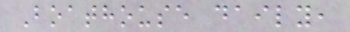Boathouse daily,
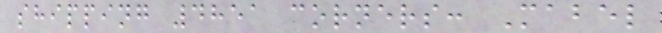shipping 4851 corners: Mabel
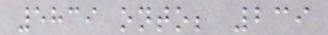5839 onto; 239
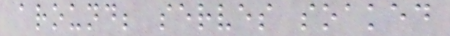around; serves soaked
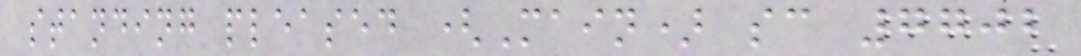standing pleased (Main) sc 7702
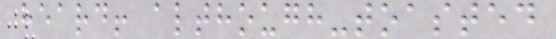heard! although-toasted
